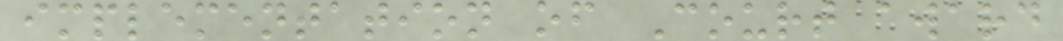implementation of Court award
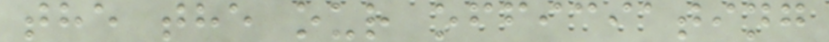the the our officiating
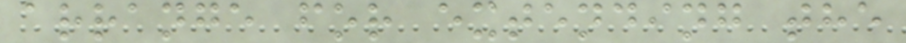arrange for extending the
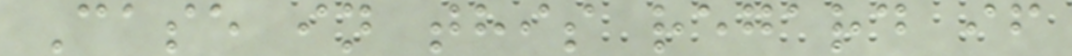Case in this regard if
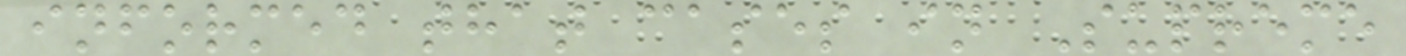informed that cases in Supreme
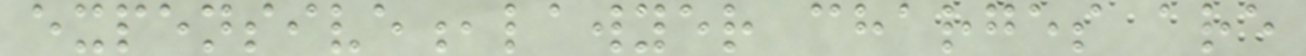expensive,lawyer charges are
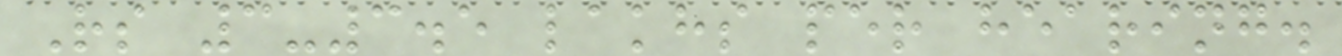Rs 3-3.5 lakhs per hearing.
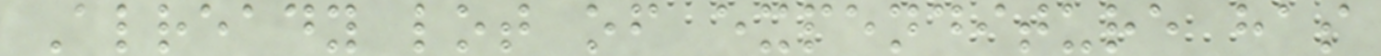Already lot of expenditure has
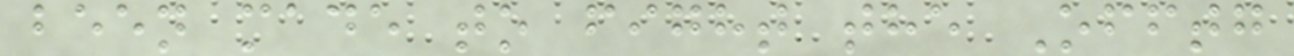been made to fight the Offtg
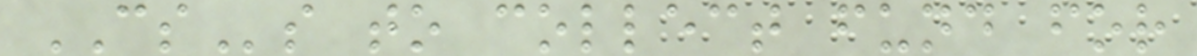CSs to collect fund for
